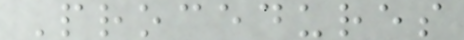Procedures
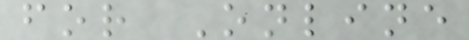for Online
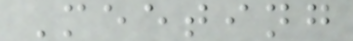Meeting
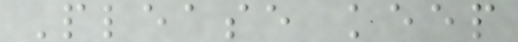Please keep
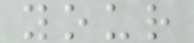your
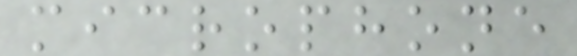microphone
